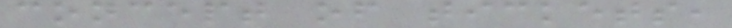concept of tickets,
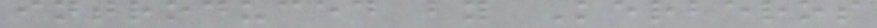introduced by Kerberos
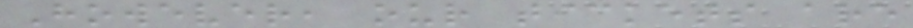However, our tickets are
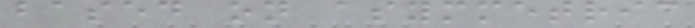based on asymmetric
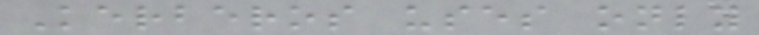Kerberos uses only
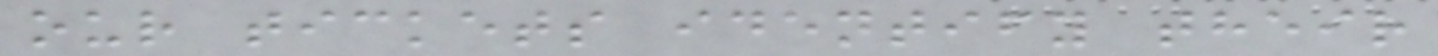our tickets identify their
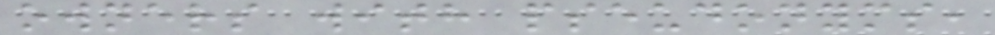owners with pseudonyms,
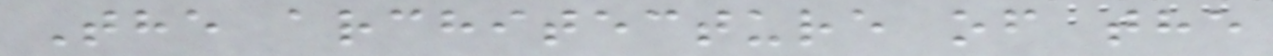The architecture of the
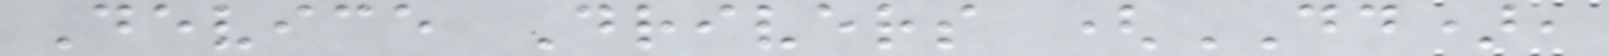Device Drivers (DD),
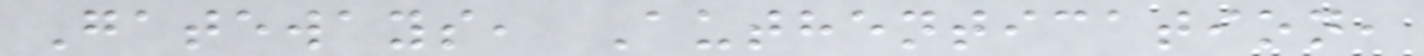Gateways, Authentication,
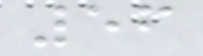56
